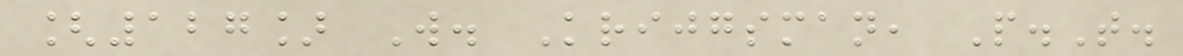[127] W. Krijgsman, P.T.
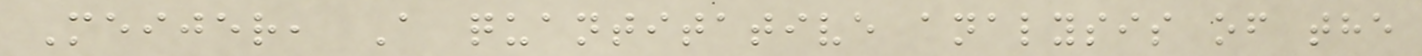Meijer, A quantitative analysis of the
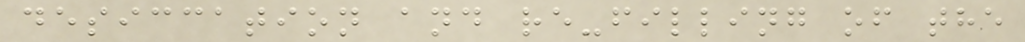desiccation and re-filling of the
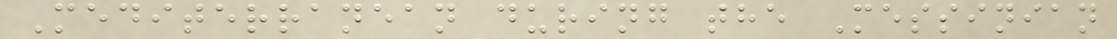Mediterranean during the Messinian
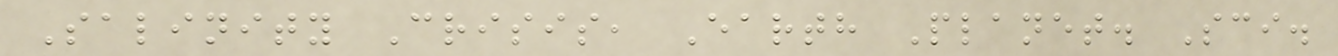Salinity Crisis, Earth Planet. Sci.
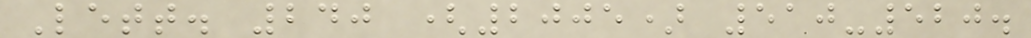Lett. 240 (2005) 510-520.
